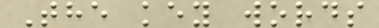The key words
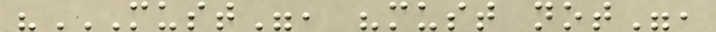"MUST", "MUST NOT",
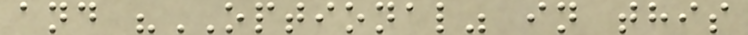and "OPTIONAL" in this
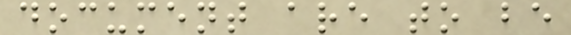document are to be
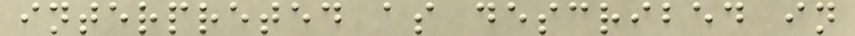interpreted as described in
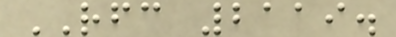RFC 2119.
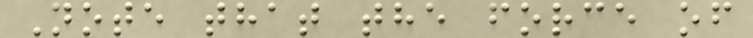Note that the force of
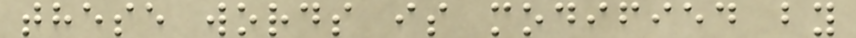these words is modified by
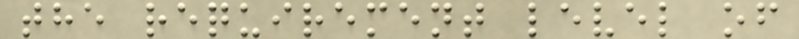the requirement level of
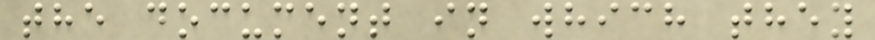the document in which they
